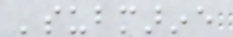'submarine
